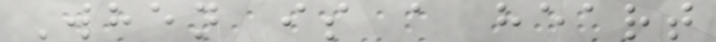When is a heart
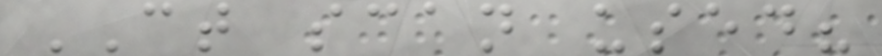CT scan used?
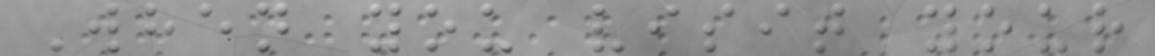When you visit your
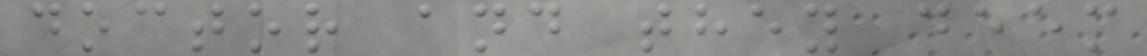doctor and they deem
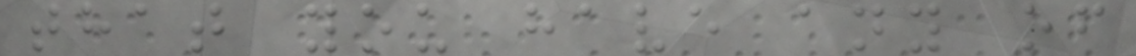that you have any of
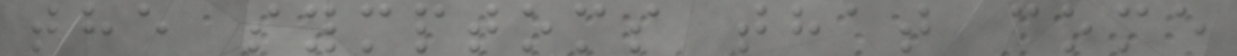the symptoms that come
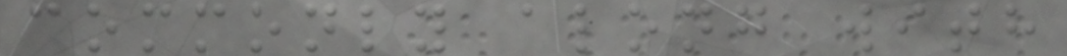commonly along with
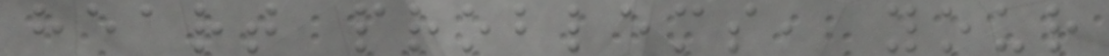heart problems, your
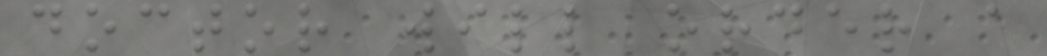doctor will order a
